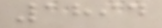1894
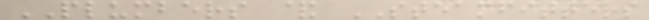PLUMBERS & STEAMFITTERS
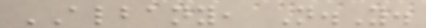ALBANY, N.Y.
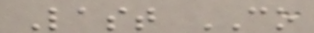Last CO
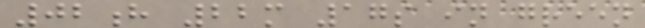02h 22m 17s in green
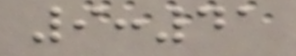9:41
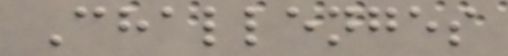Challenges
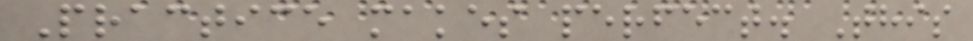Practice makes perfect. This
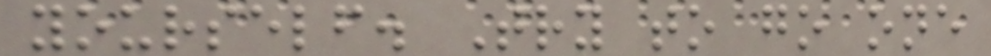yourself. Try to go one
